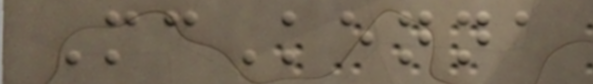McKenna
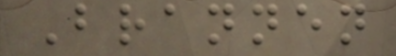Brannen
